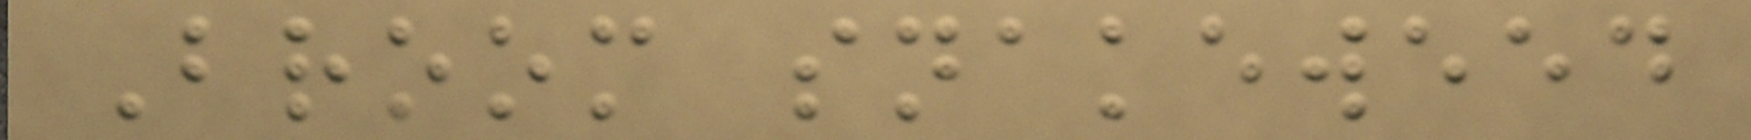Broom snakeweed
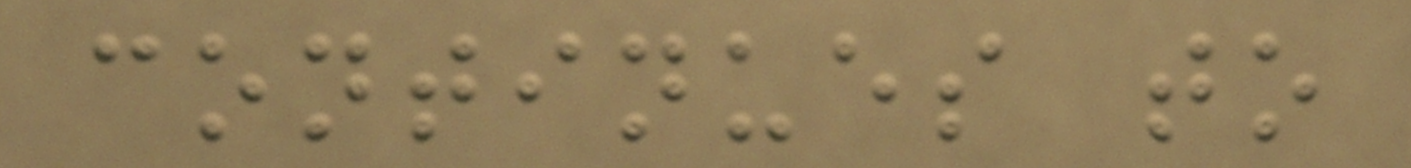continues to
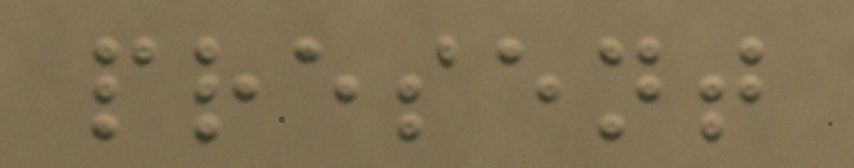present
